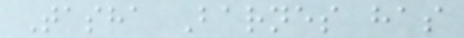Tasha Barnes has
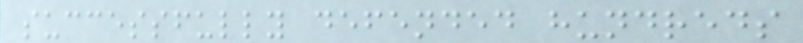successfully defended hundreds
